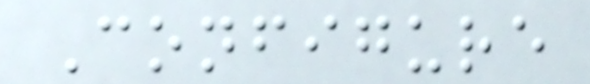Configure
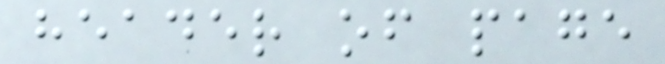header of page
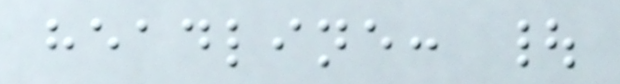headline: |
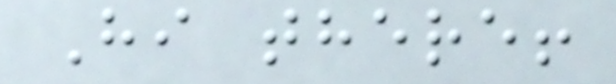Hi there!
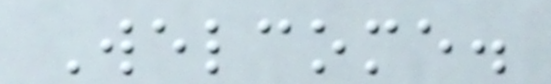Welcome.
